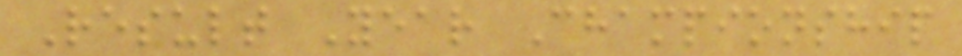Result Year Championship
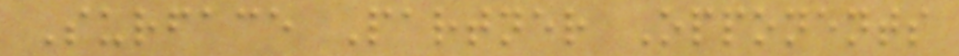Surface Partner Opponents
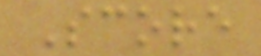Score
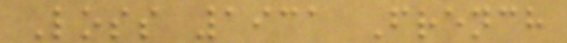Loss 1931 French
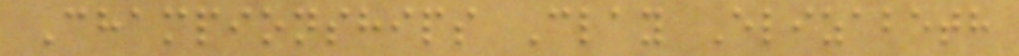Championships Clay Elizabeth
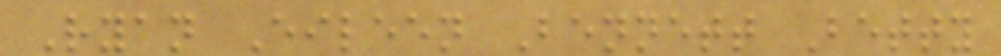Ryan Eileen Bennett Betty
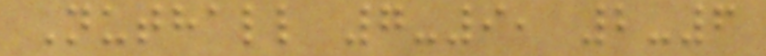Nuthall 7-9, 2-6
